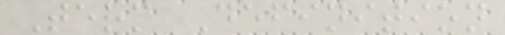Term Definition
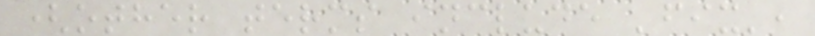(other terms include 'fix',
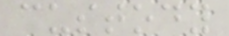custody
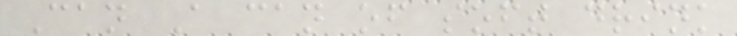Can A can of soft drink
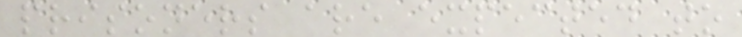prisoners are expected to
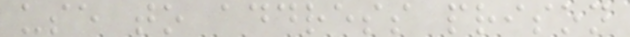use to address prison
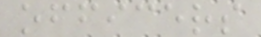officers
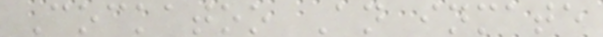Cockatoo An inmate
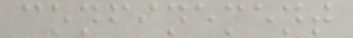confinement
